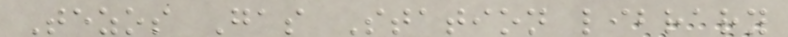Tezos Gas Station library
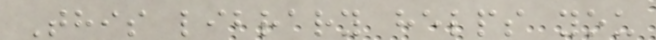This library helps you
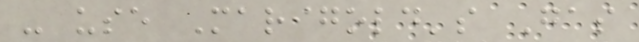- use Marigold's Gas
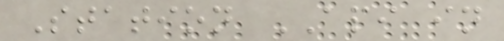Station API in
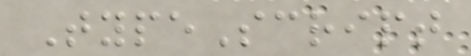TypeScript
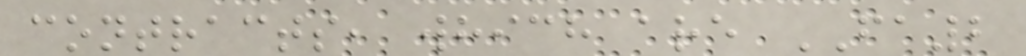contracts, which are FA2
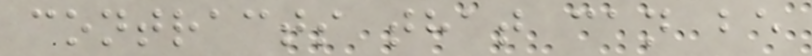contracts that can be
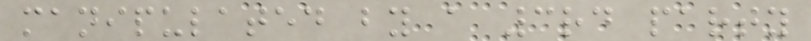manipulated by a 3rd party
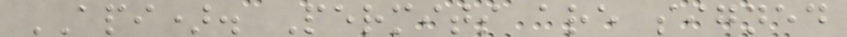API). Permits are signed
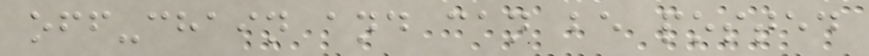off-chain and can be posted
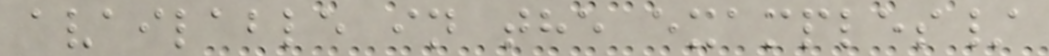available in the examples/
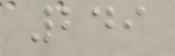249
